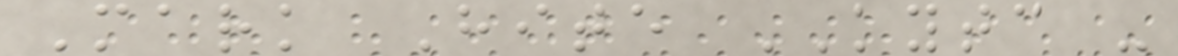Mark Hite KYTC -
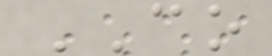CO
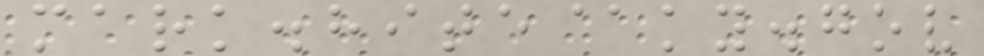mark.hite@ky.gov
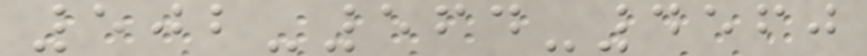502-564-4560
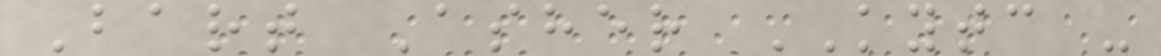Bart Asher KYTC -
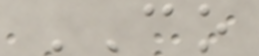CO
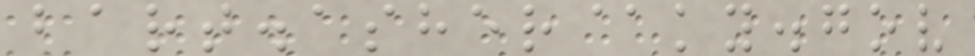bart.asher@ky.gov
